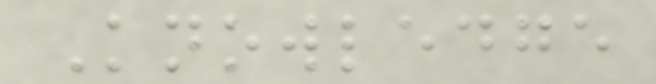Knowledge
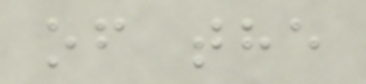of the
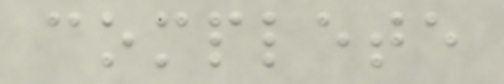complete
